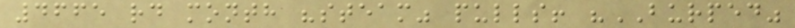4665 rd month "steam" pulls! "BURPED"
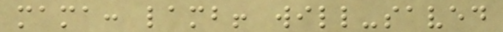mama: lamb! will-saved
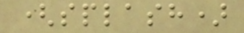(splash)
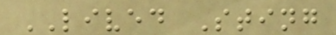LIVED Sting
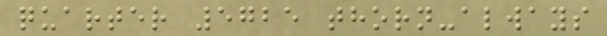quarter 5725 thorn-always
